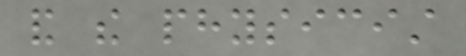and the physicist
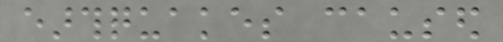earthquakes caused
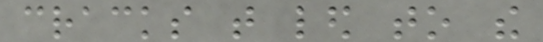cracks that led to the
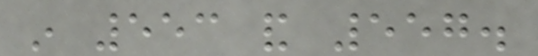in 553 and 557.
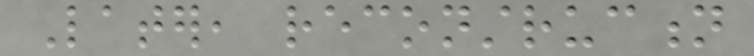Later, reconstruction
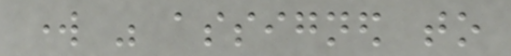work was assigned to
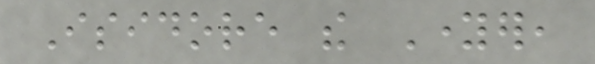Isidore the Younger,
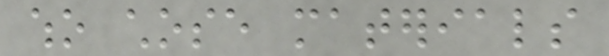who chose materials
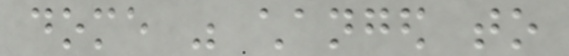dome was changed to
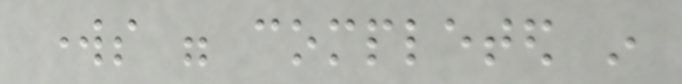works were completed in
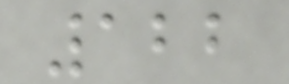122
